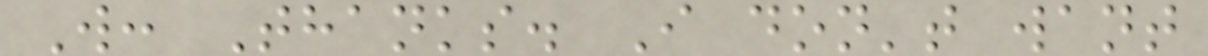W: Thanks. I don't want
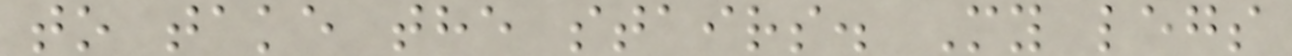to take the stairs. My legs
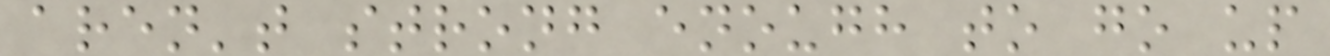aren't strong enough to go up
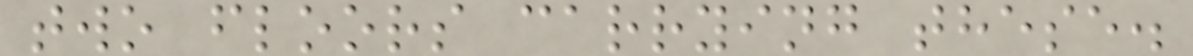two floors carrying these.
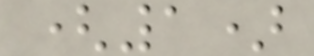(1)
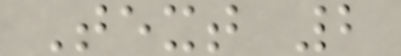Text 2
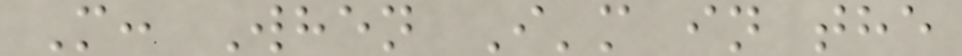M: When I'm in the
